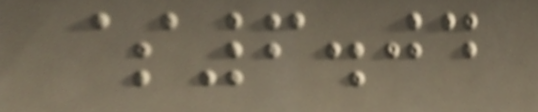$6.04
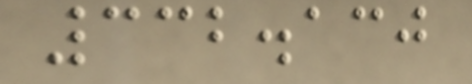332.130
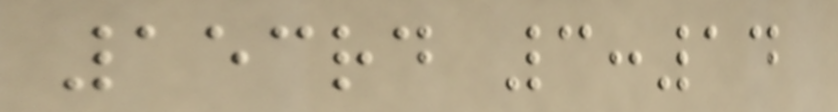153rd 3:14
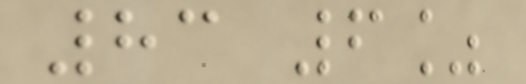83 6%
